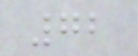72
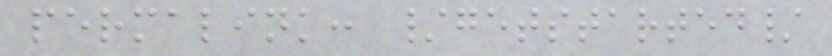permalink: /getstarted/
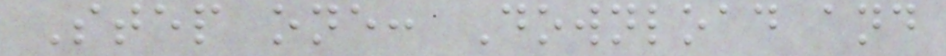Step one: Download and
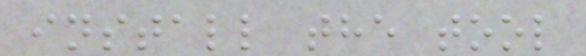install the tool
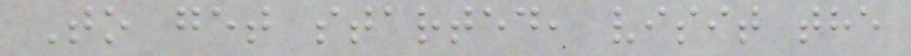To get started, visit the
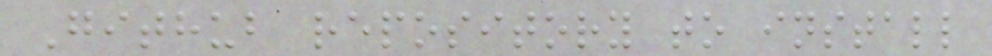Github repository to install
